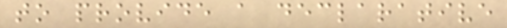to provide a declarative
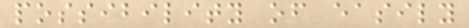possibility of easily
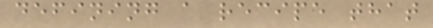defining a recipe that
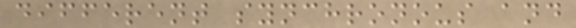different synchronous and
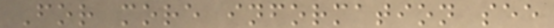For more information see
